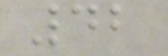42
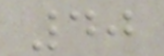40
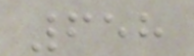658
